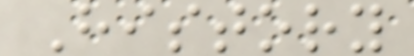History
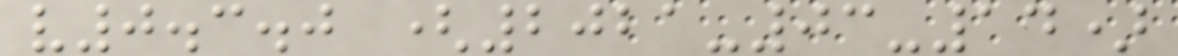v0.3.0 (2021-03-14)
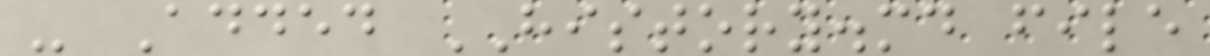- Added HISTORY.md file
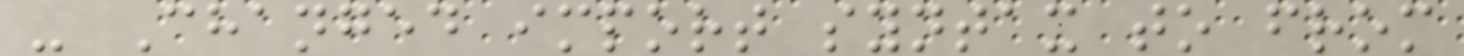- Changed import syntax to from
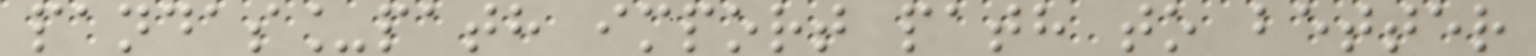pandas_path import path to better
